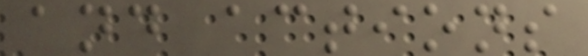and actions
